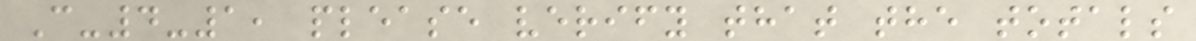C-4-1, please verify that the totals
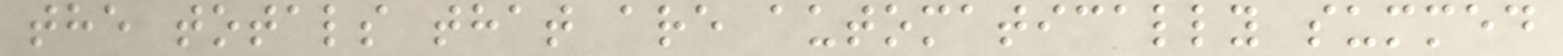the totals that are automatically summed
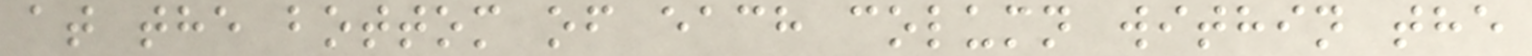at the bottom of each column within the
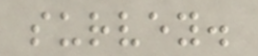survey.
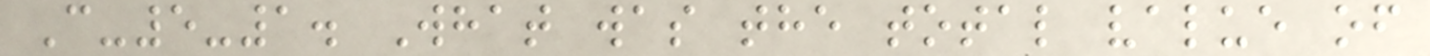C-5-1. What was the total value of
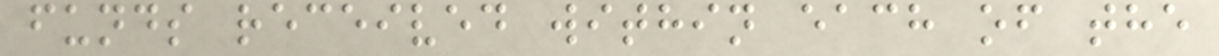funds received within each of the
